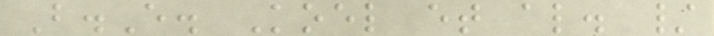B.E. Koel et al. /
